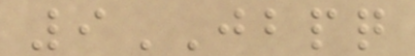9JBPQ
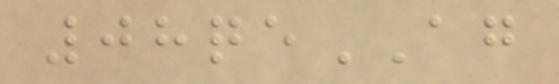08qeAG
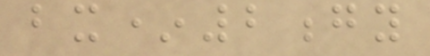bx*2gy
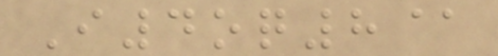I4oq8@
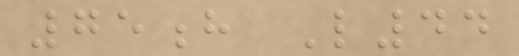75h L44
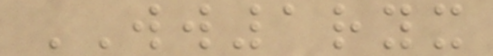WW1ryx
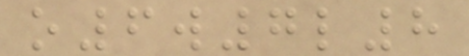o6w7l8
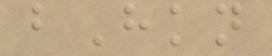bHkn
